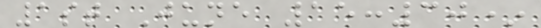1st June 15:30*
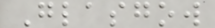Glasgow
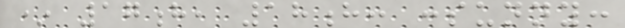* 17h, 18h: :sunny:
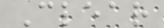Clear
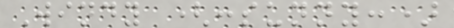Windy (:sunny:)
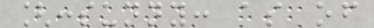[:sunny: as of
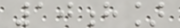10h]
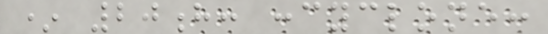* 20h: :cyclone:
